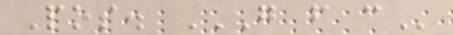Pos. G F C
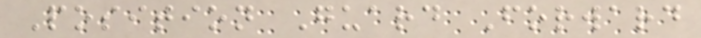Position Guard Forward
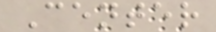Center
